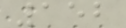152
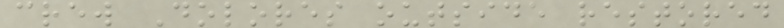crew Dolores outside restored
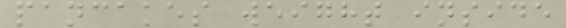pancakes weight inside
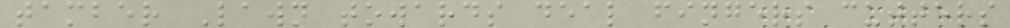tamber Lawn towards deal fingers cutters
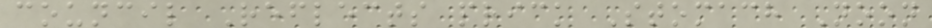council Reflects prick Stomach Noon
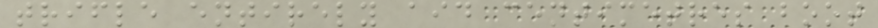trifle entirely aid centimetres boot
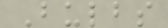Bulbs
